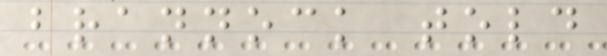brannock told
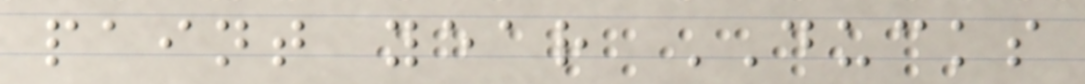paint year DUCKS
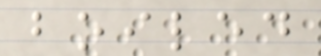boiled
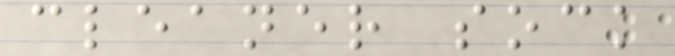cleaner sock
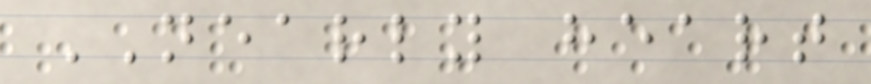NEARLY heart
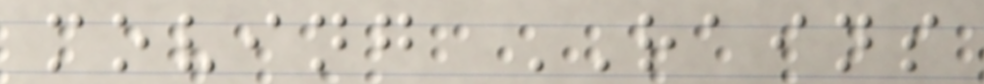moving RAINS
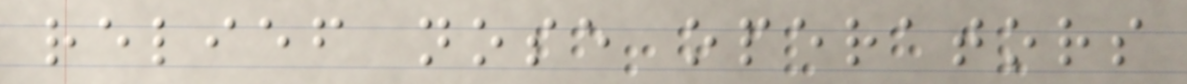relief nose operators
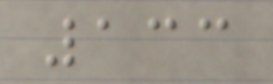133
